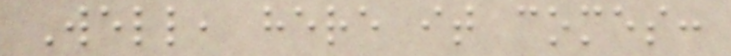Well, here it comes:
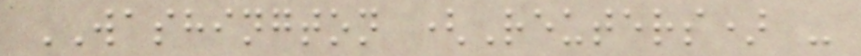WASHINGTON (Reuters) -
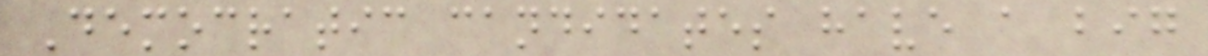Democratic candidates have a big
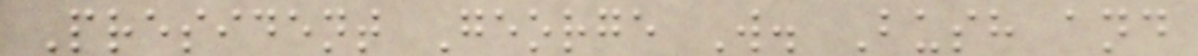President George W. Bush and
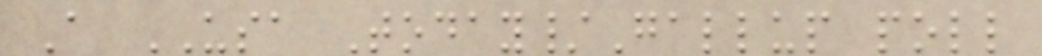A USA Today/Gallup poll
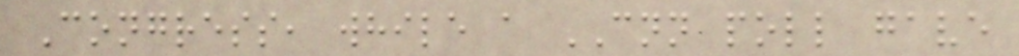Congress, while a CNN poll gave
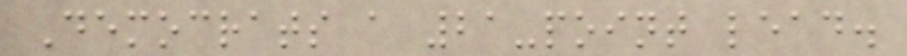Democrats a 21-point lead.
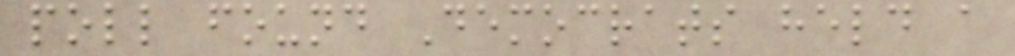poll found Democrats held a
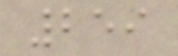259
